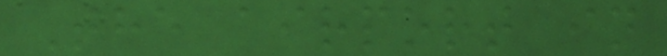The airport in
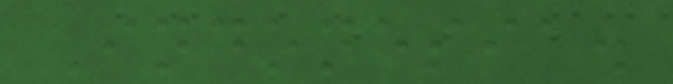Indonesia.
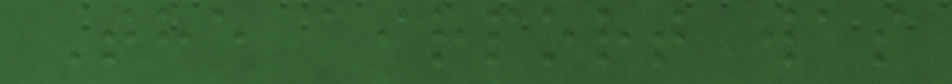The airport was
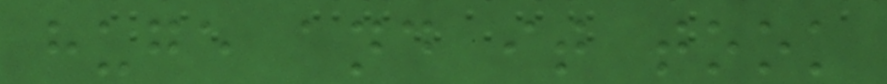huge and it took
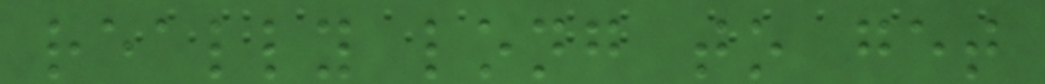really long to get
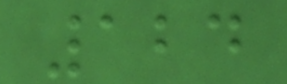124
